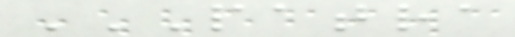PATRA
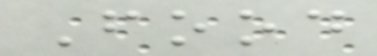Food
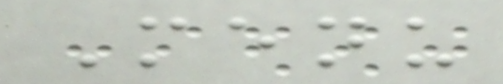Menu
